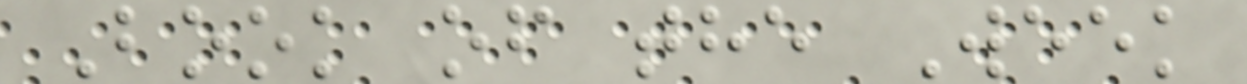Book of the Week
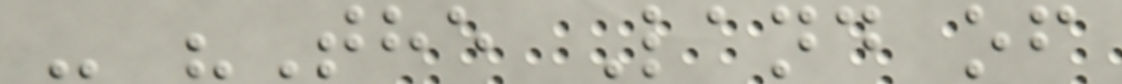- "The Land of
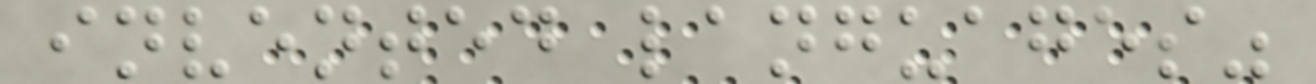invented languages"
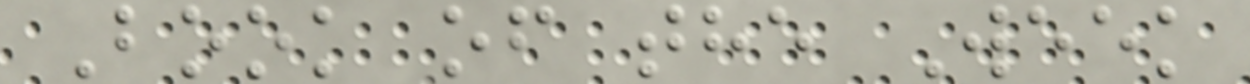Book of the Week
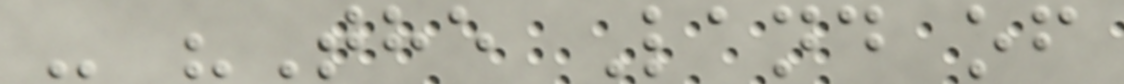- "The Land of
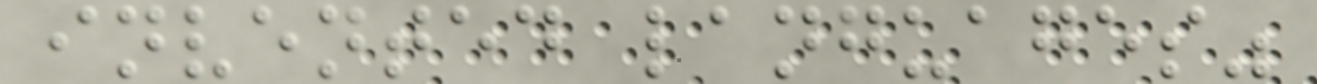invented languages"
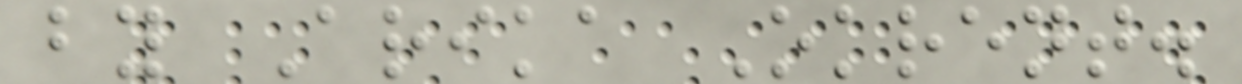by Arika Okrent.
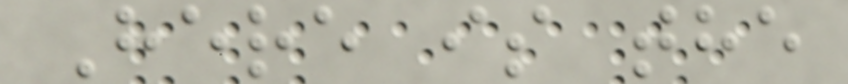Here is the
